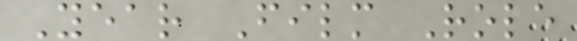Year Film Role
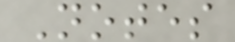Notes
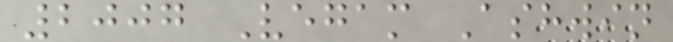2007 Vegam Ashwin
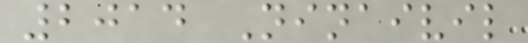2014 Ninaivil
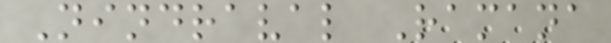Nindraval Ramana
